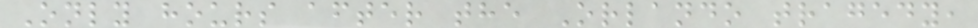Only hours after the Orlando tragedy,
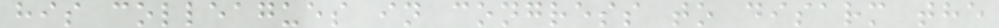his colleagues in congress to disarm the
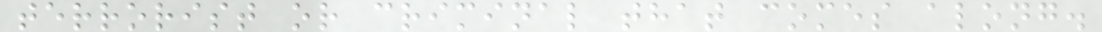terrorist or criminal that comes along.
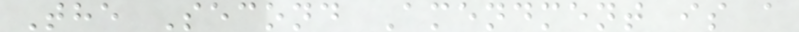The Second Amendment is a
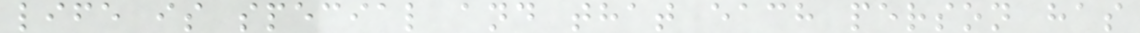life is special and that each person has
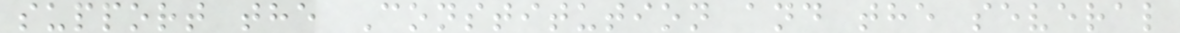support the Constitution and the several
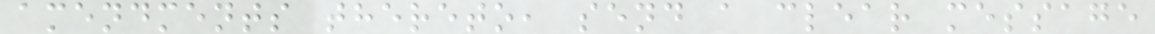amendments thereto, send a clear message
